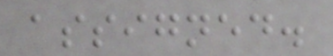assigned.
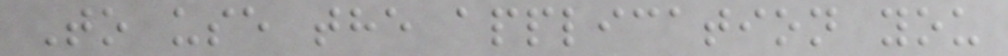To use the application you
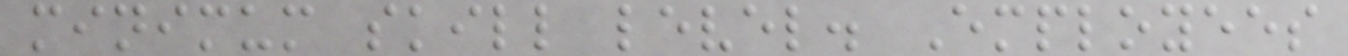minimum skill level. Employees
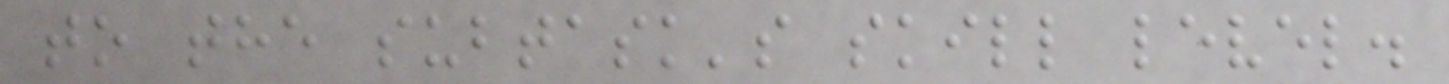to the subtask's skill level.
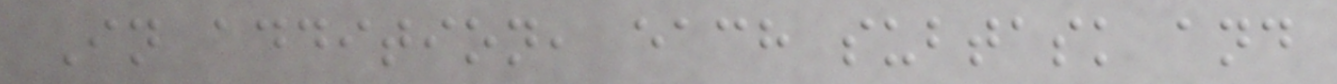In addition, each subtask and
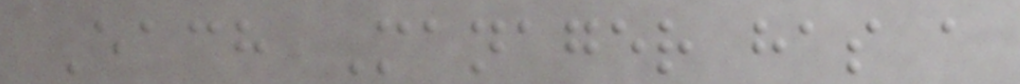Each Manager has a
